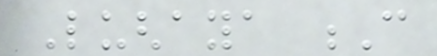Lughaya C
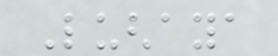Lughaya
